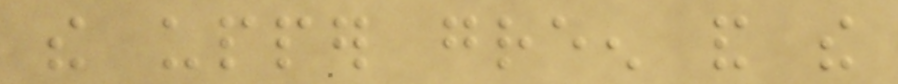the upper green and the
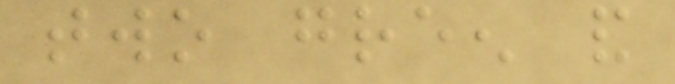two green and
